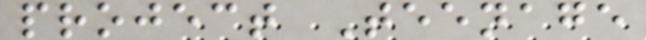project Teenage
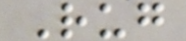Rug
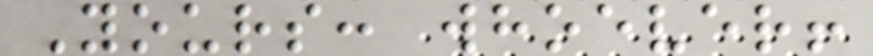Yours: whoever!
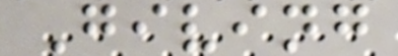Giving
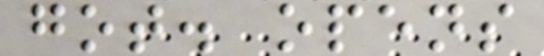got. opens
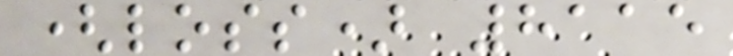(loss) 8115
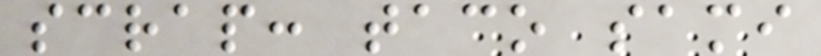scrap: taco sami
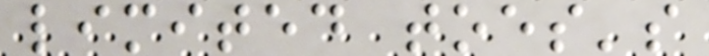limited toes's
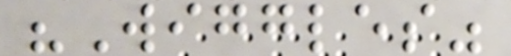"Wiggles"
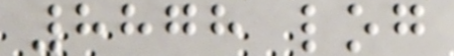8878 log
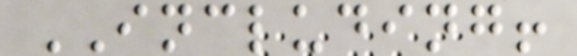INCLUDING!
